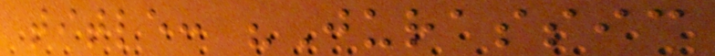title: "Jurassic
